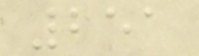251
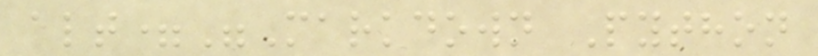alt="Markdown Python
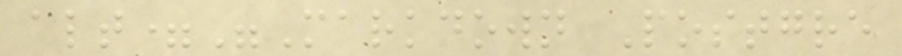alt="Markdown Postgre
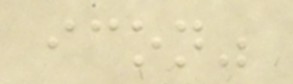icon"
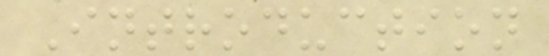Introduction
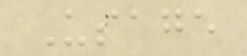Usage
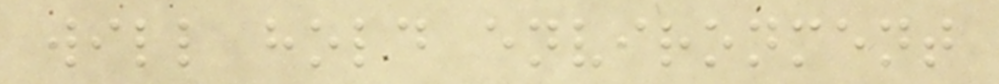will hold environment
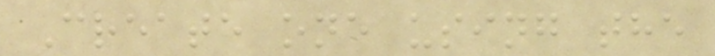Create one using the
